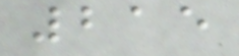215
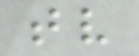tv
